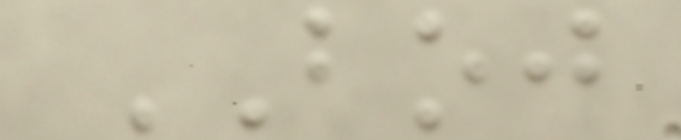BOJ
